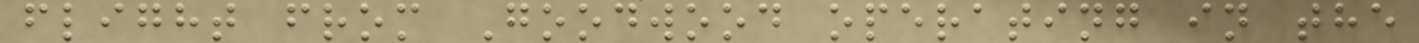flight from Goodwood operating in the
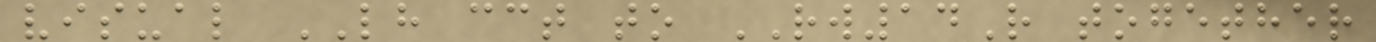visual LH cct to RW14R together
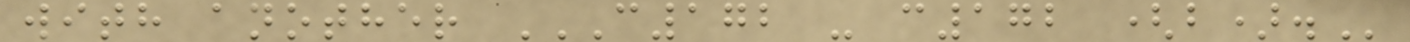with another C172 - C172 (B).
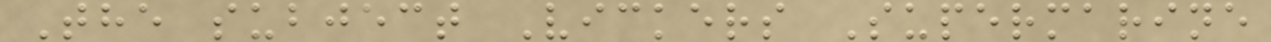The subject Vickers Supermarine
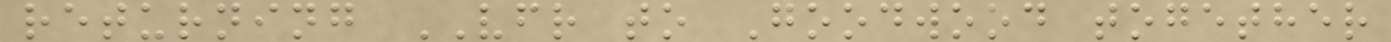returning VFR to Goodwood together
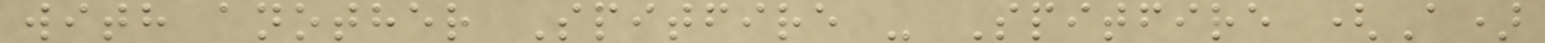with another Spitfire - Spitfire (A)
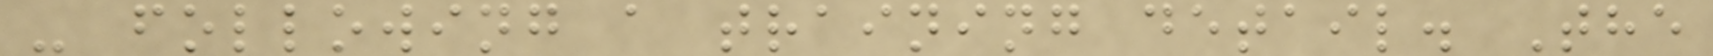- following a training detail. The
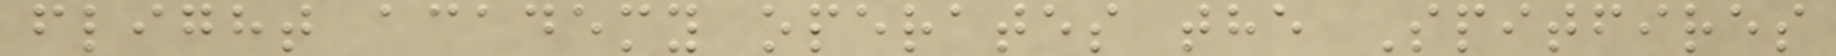flight academy operates the Spitfires
